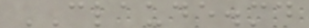CLAUDE.md
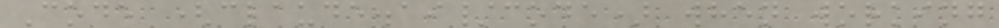Code (claude.ai/code) when working
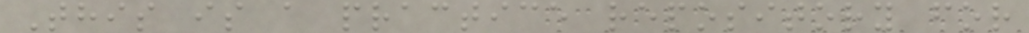This is a practice repository for
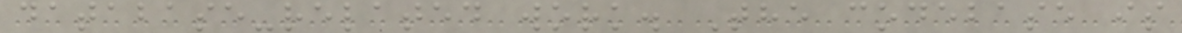database-related work. The codebase is
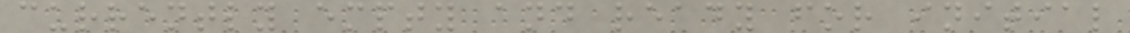currently empty and ready for initial
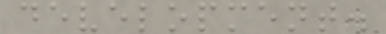development.
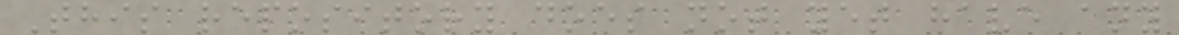This repository does not yet have any
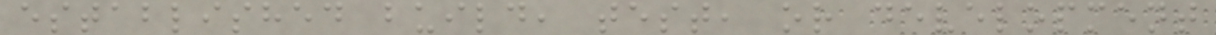established build, test, or development
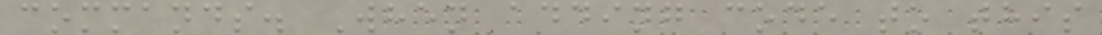commands. When adding code to this
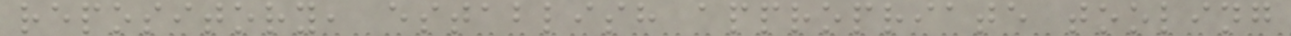repository, establish appropriate tooling
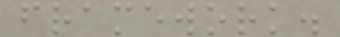framework.
